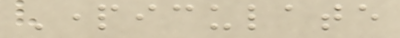Particulate
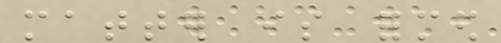matter is formed
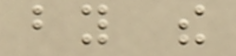by the
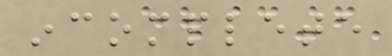incomplete
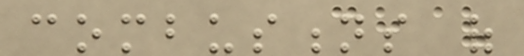combustions of
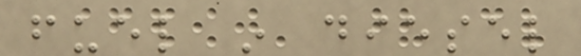fuel in diesel
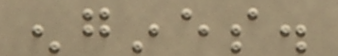engines.
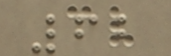62
